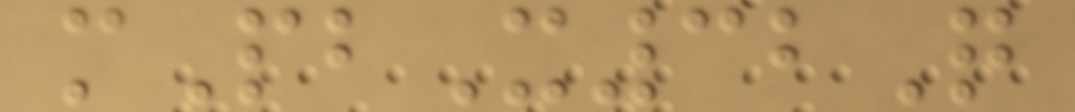mPbX32Q
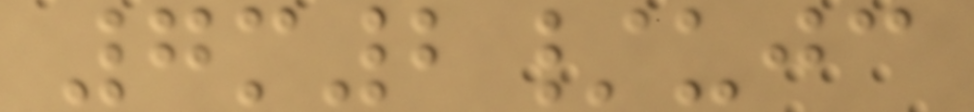7m2/ujc
